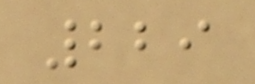229
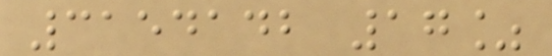3154142 17%
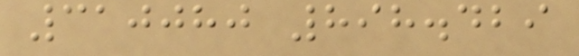310080 898.429
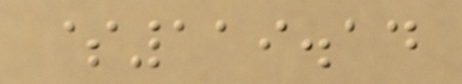$119.14
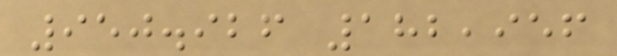950.926 182,956
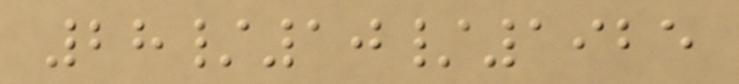28/10/1925
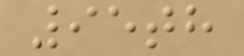95th
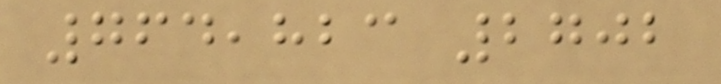764,823 2702
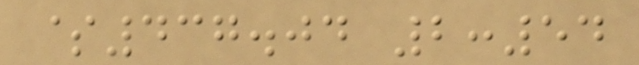$437.04 2:54
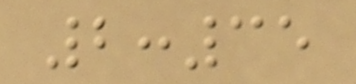2:35
